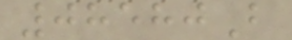08580B
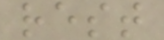rest
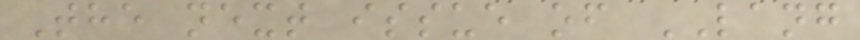The next issue of LANG
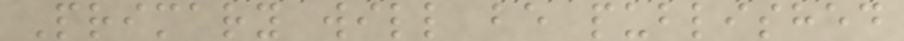Primary will be published
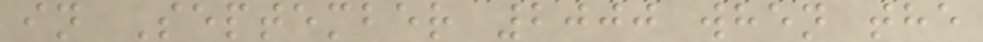in September 2000 when the
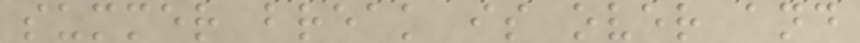summer break is over and
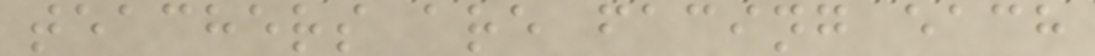teachers are facing each
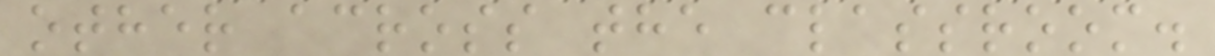other across the classroom.
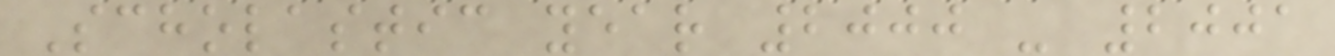Scholastic year 2000 - 2001
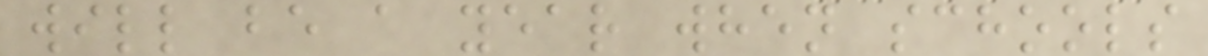will be a year when schools
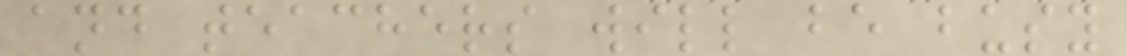and teachers will be busy
